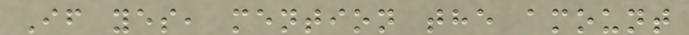If yes, mention the amount
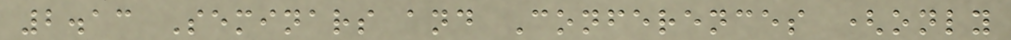2.13 Seminars and Conferences (only
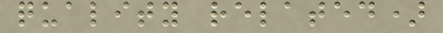quality related)
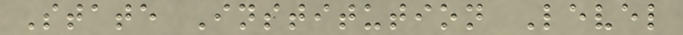State Institution Level
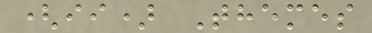(ii) Themes
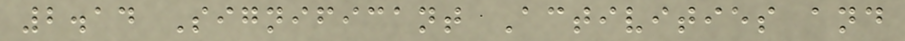2.14 Significant Activities and
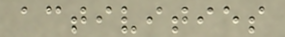activities
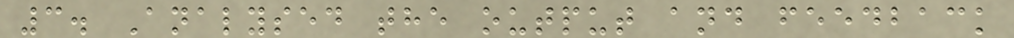3. Analysed the output and feedback
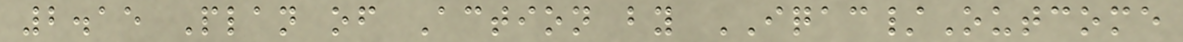2.15 Plan of Action by IQAC/Outcome
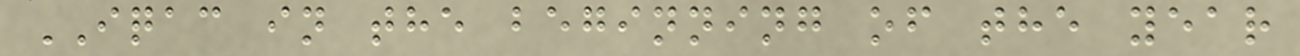IQAC in the beginning of the year
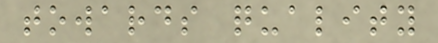towards quality
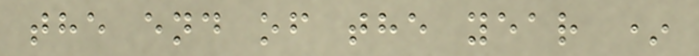the end of the year *
